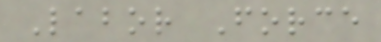Labor Force
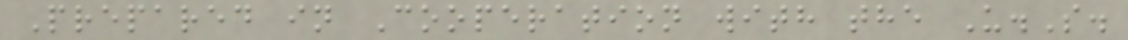Prepared in Cooperation with the U.S.
